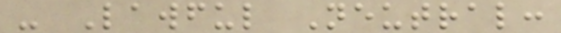- Lawful Neutral:
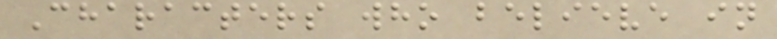Characters who believe in
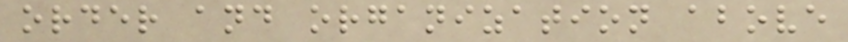order and organization above
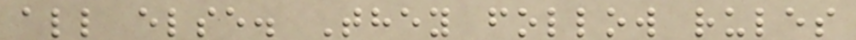all else. They follow rules
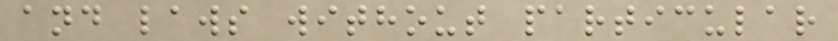and laws without particular
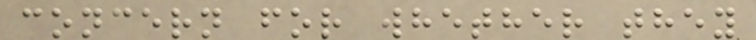concern for whether they
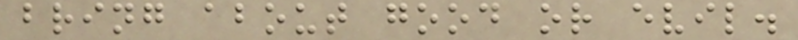bring about good or evil.
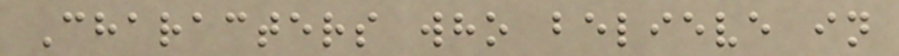Characters who believe in
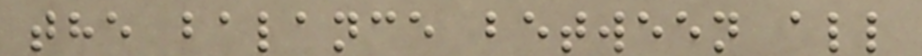the balance between all
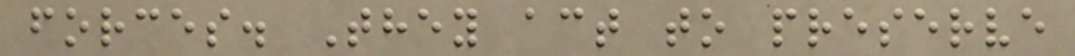forces. They act to preserve
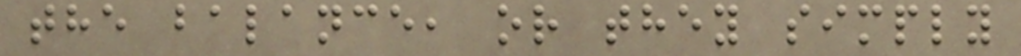the balance, or they simply
